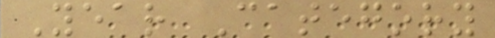Year Category
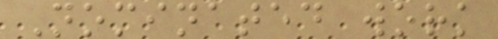Nominated work
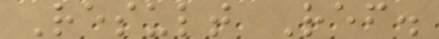Result Ref.
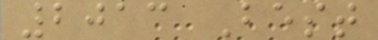2013 Best
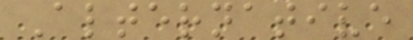Alternative
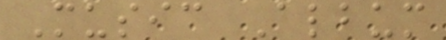Music Album
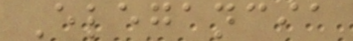Elegancia
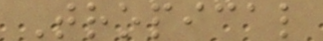Tropical
